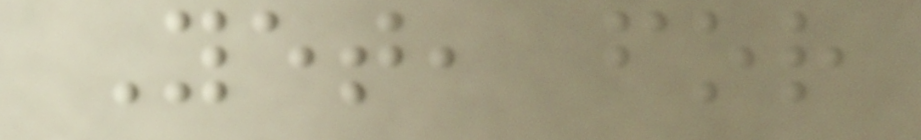Yet, for
